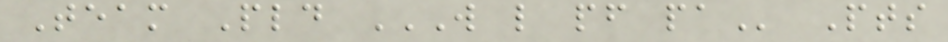Team Pld W L PF PA Pts
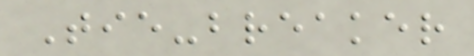Tie-breaker
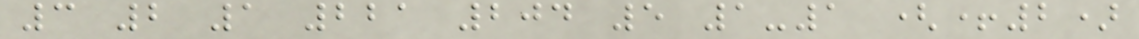3 2 1 221 204 5 1-1 (+2)
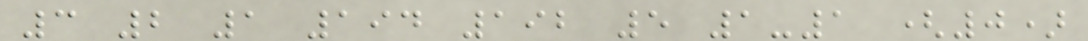3 2 1 194 192 5 1-1 (0)
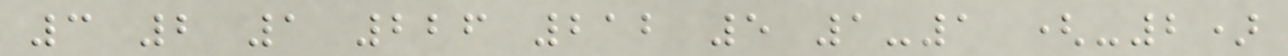3 2 1 226 212 5 1-1 (-2)
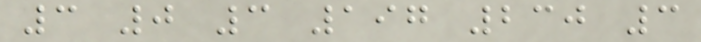3 0 3 197 230 3
